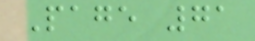Page 71
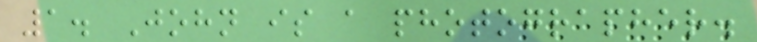1. John is a photographer.
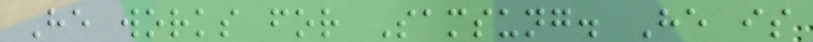He works for Samsung. He is
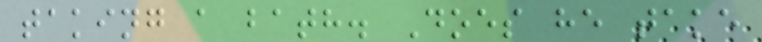taking a bath. Does he take
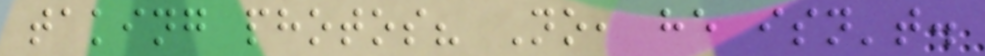taking photos? No, he isn't.
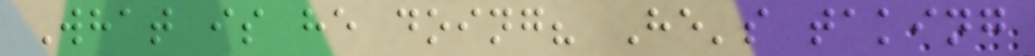What is he doing? He's taking
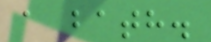a bath.
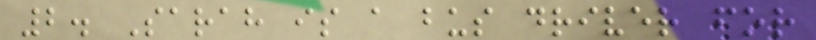2. Sarah is a bus driver for
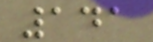141
